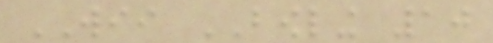WII BOWLING 10
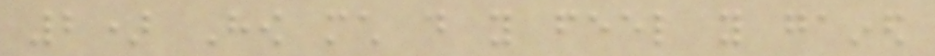2) How much do you feel you gained
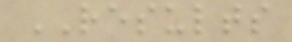RESULTS
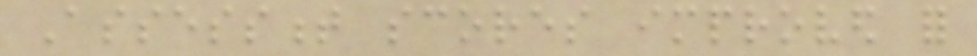Assessment scores improved for
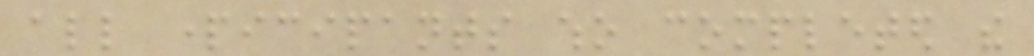all participants who completed the
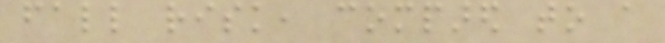fall risk, compared to a
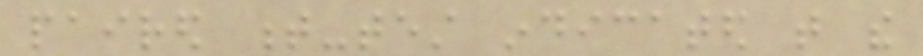paired t-test indicated that the
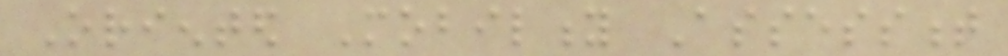Oriented Mobility Assessment
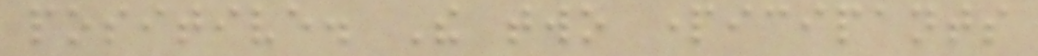positive. The two participants
